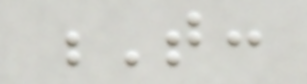T:
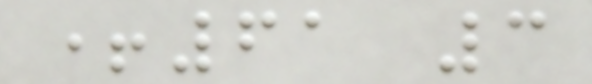+61 3
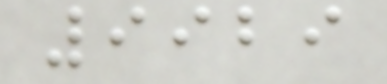9929
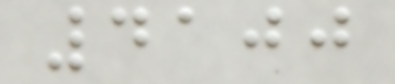4100
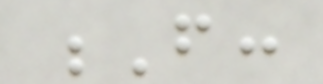F:
